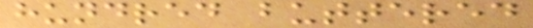hundred buttered
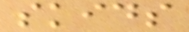skids
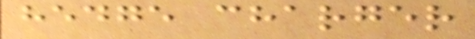hedge charger
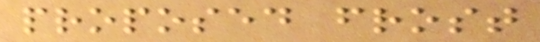proposed frost
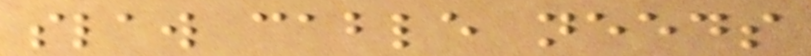slaw cable needs
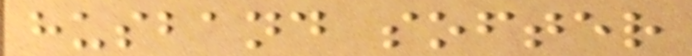husband softer
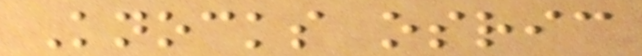Knocks osric
